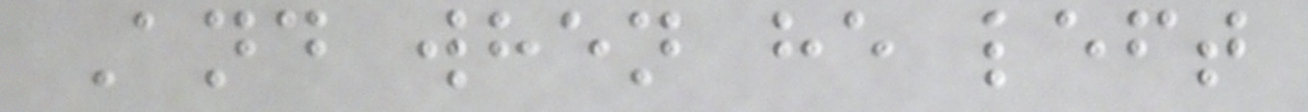And when he left
